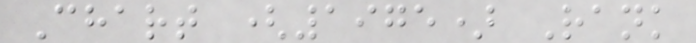Chart (1975) Rank
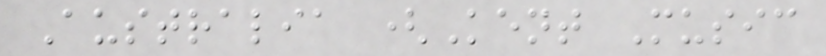Australia (Kent Music
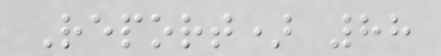Report) 88
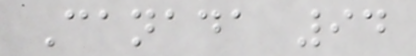Canada 94
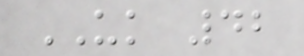UK 42
